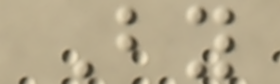By
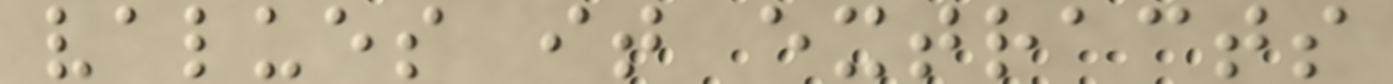values it extracts
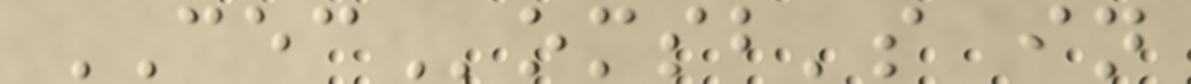CEComsb's in
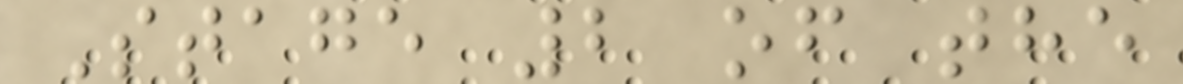Stage 2 of the
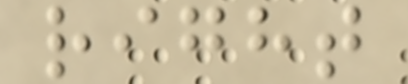right
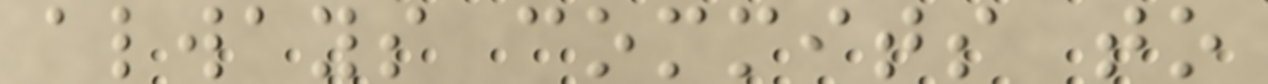always commits to
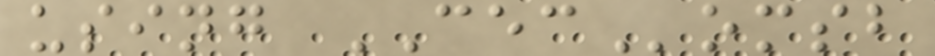using CEComsb
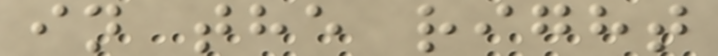in the right
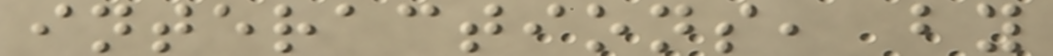interactions, by
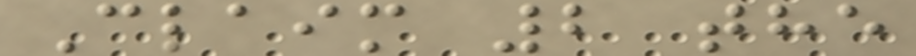Claim 2 the
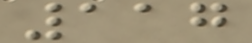117
